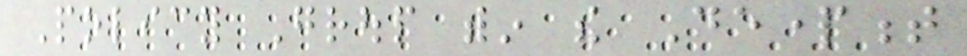Policy Group within the Department
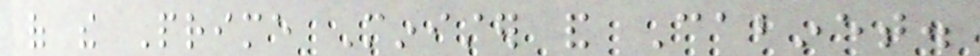of the Prime Minister and Cabinet.
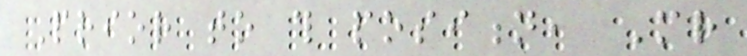Prior to this position, Mr
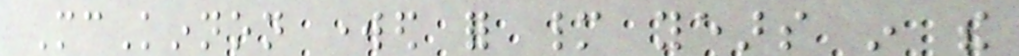McKinnon worked for many years in the
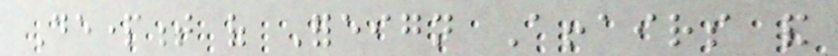Department of Foreign Affairs and
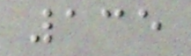135
